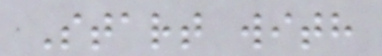Start with
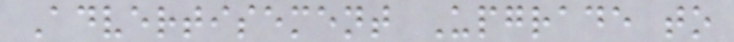Advertisement Upgrade to
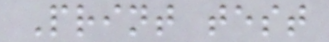Print test
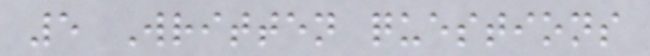5 Written questions
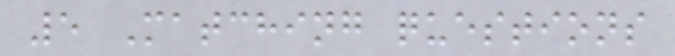5 Matching questions
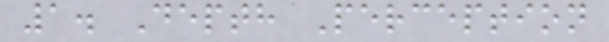1. Depth Perception
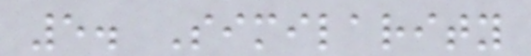5. Similarity
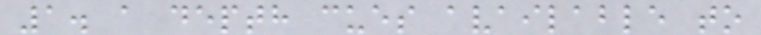1. a depth cues available to
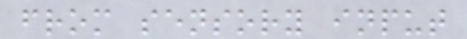from sensory input
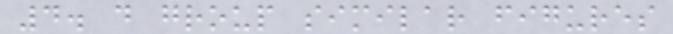4. d group similar figures
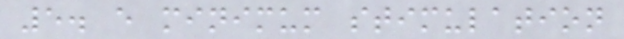5. e minimum stimulation
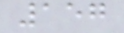157
